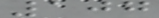107
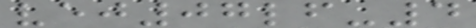vej07lf-4
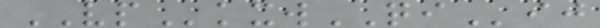VPkxwQIij
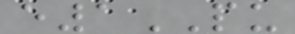e1PU
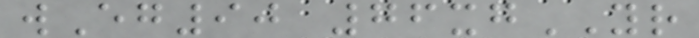wEg90 76xgYR
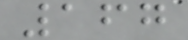167
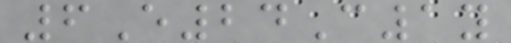6E24C1y
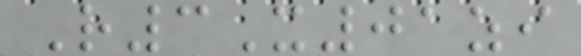R3X01zi
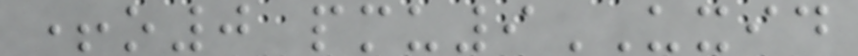+o0 pmu9UXID
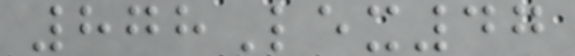878Lex47
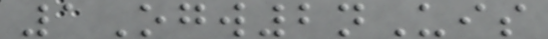1Ogw2nUis
